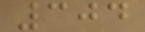304
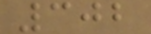302
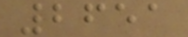2651
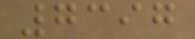7397
